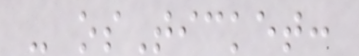- osTicket:
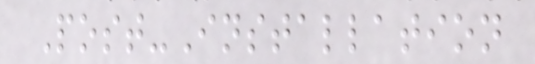Post-Installation
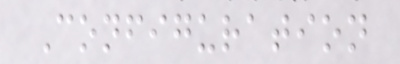Configuration
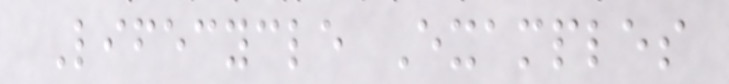Lifecycle Examples
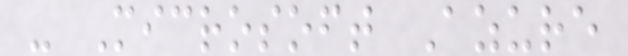- Microsoft Azure
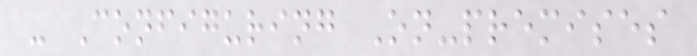- Configuring On-premises
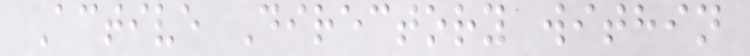Active Directory within
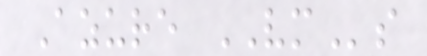Azure VMs
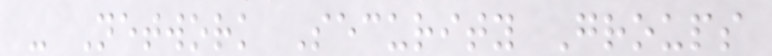- Network Security Groups
